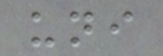uni
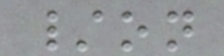/on
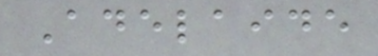Adelaide
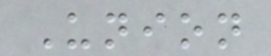Union
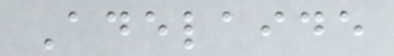Adelaide
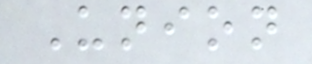Union
